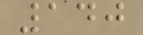140
